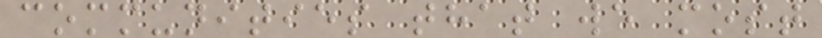communities that we most
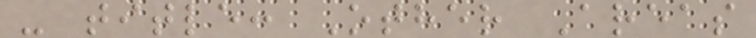- title: Other Areas
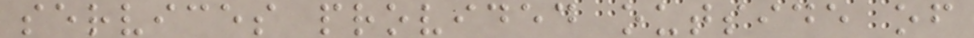services provided outside of
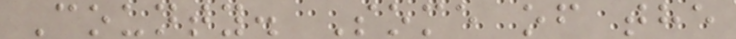County. Some of the
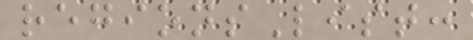regionsList:
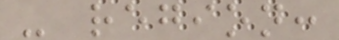- region:
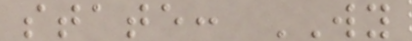state: WY
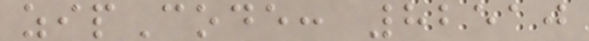zipCode: 82510
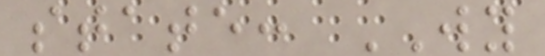state: WY
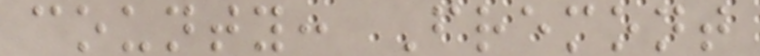county: Fremont
